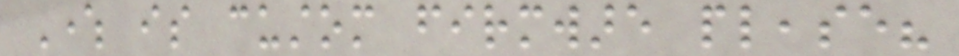Where is custom firmware please?
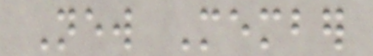New Member
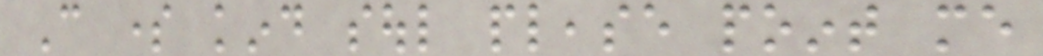Can some kind soul please point me
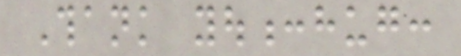Thank you:hug:
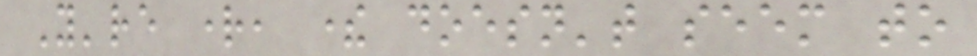You're right, there doesn't seem to
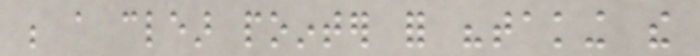be a clear pointer for "taking the
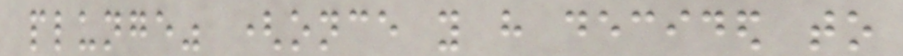plunge" (once you have decided to
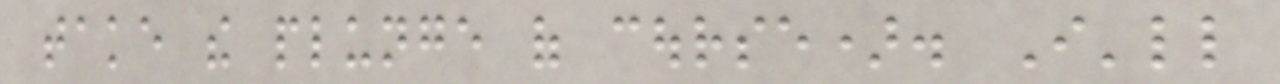take the plunge of course). I'll
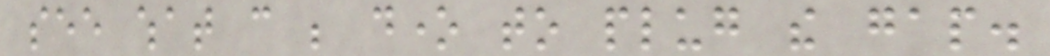see what can be done to plug the gap.
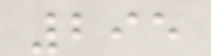295
